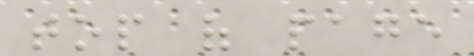top of page
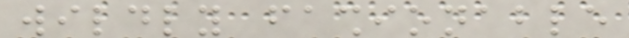wildly fashionable
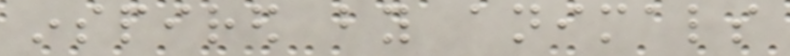inspired by animals
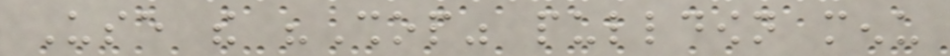Use the "Shop" pulldown menu
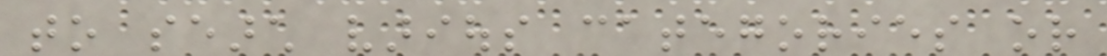to search various categories or
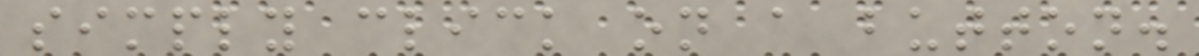simply click on a button.
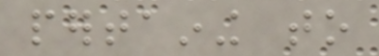pertaining to
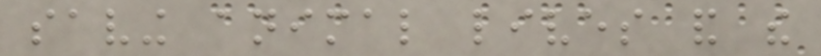saving animal lives and the
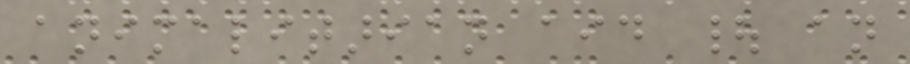animalitarian aid | an
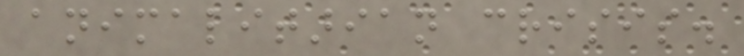animalitarian crisis.
